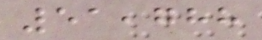51,788
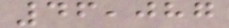46,087
